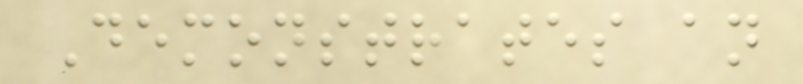Demonstrates an
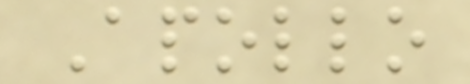Apollo
